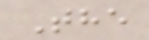The
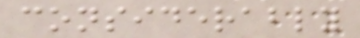considerably
